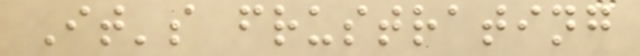It's frustrating
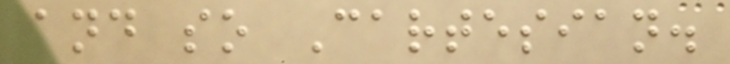and so Cartesian.
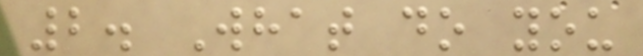2. What do you
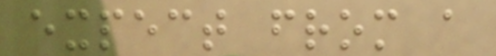expect from a
